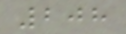208
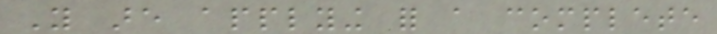You are applying for a complete
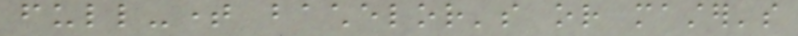full-time bachelor's or master's
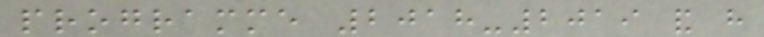programme 2018-2019 and have
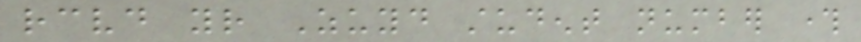received your Zuyd student number through
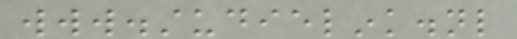www.studielink.nl
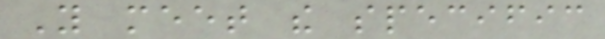You meet the specific
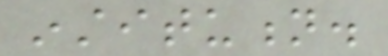institution.
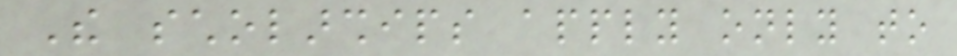The scholarships apply only to
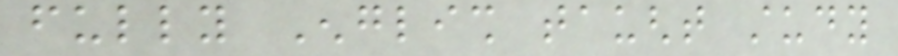fully English taught study
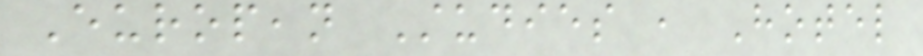European Studies , Hotel
